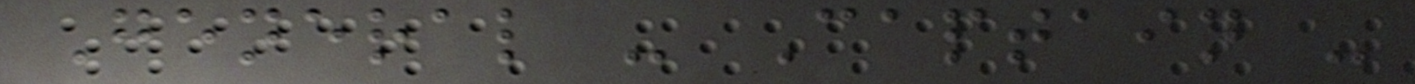General - Captain -
